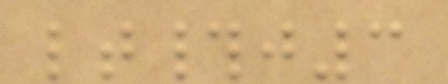lt#j3
